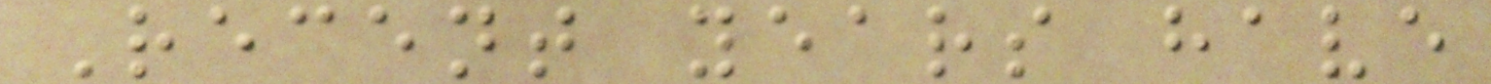Recent years have
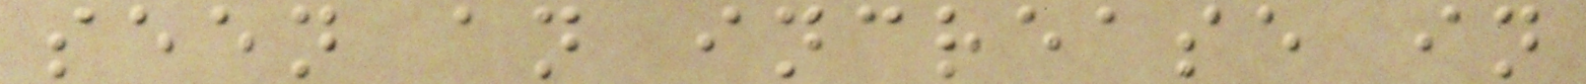seen an increase in
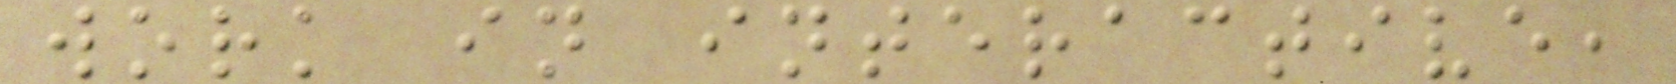work in interactive,
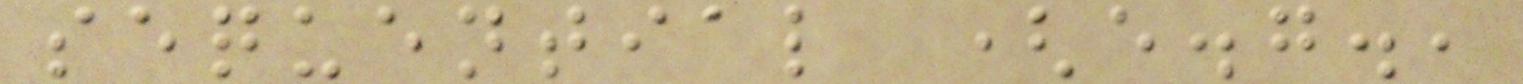sequential (e.g.,
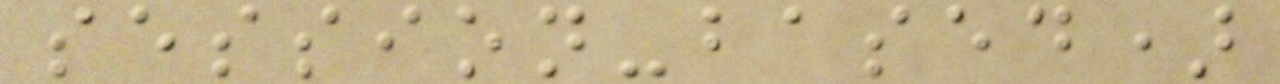session-based)
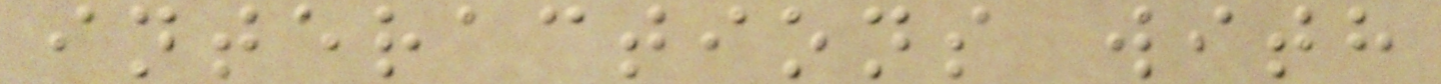interactions with
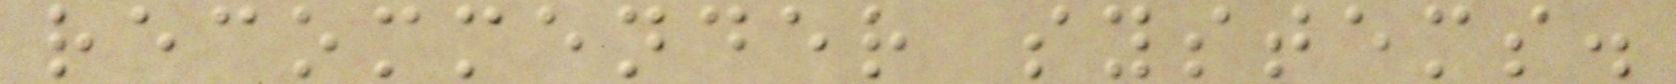recommender systems.
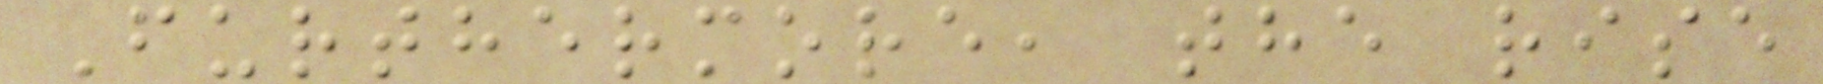Furthermore, the rise
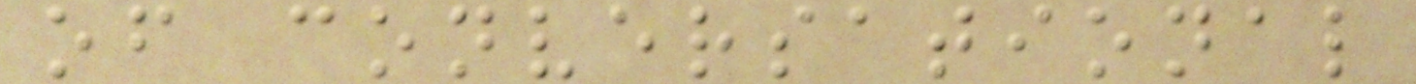of conversational
